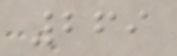269
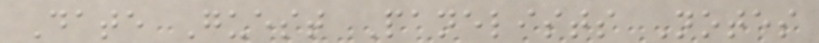Date Guest Panelists Notes
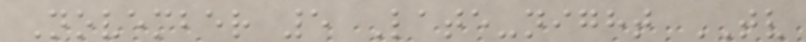November 5 Late-night TV
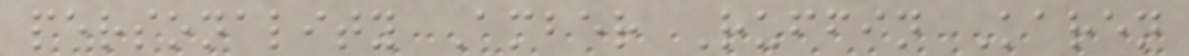personality Amber Ruffin Karen
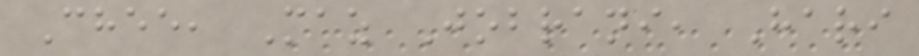Chee, Maz Jobrani, Hari
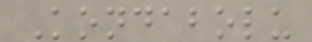Kondabolu
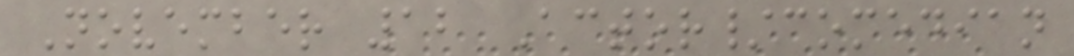November 12 Actor/comedian
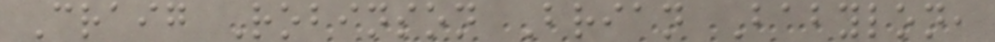Craig Robinson Brian Babylon,
